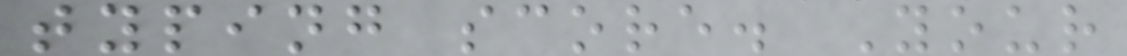typing score. Your
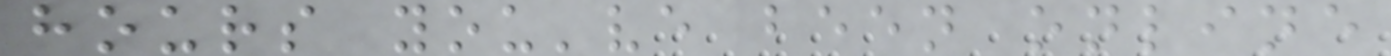hours you've been online
